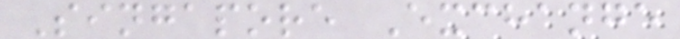Singapore Exchange
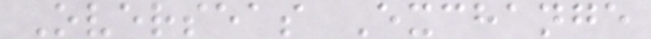Overseas Exchange
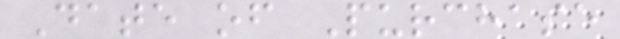Date of Purchase
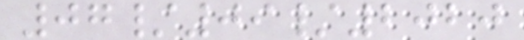07/09/2020
